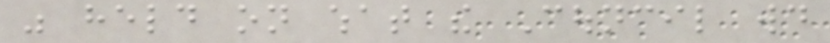was held on what the Council would
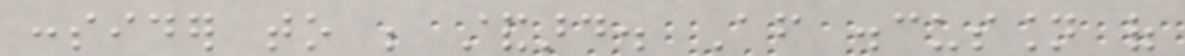consider to be standard. After discussion of
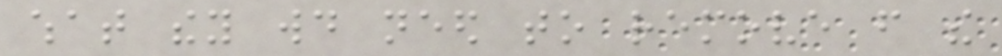what they would need to remove from the
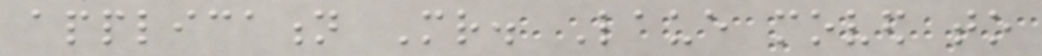application Mr. Laue moved to
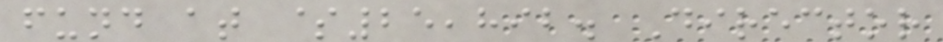fund at $25,892. Director
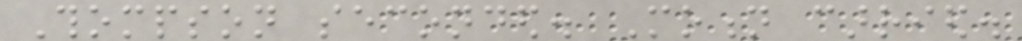Thompson seconded. Motion carried.
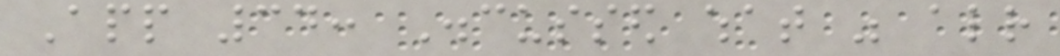App 34: Discussed what was already
